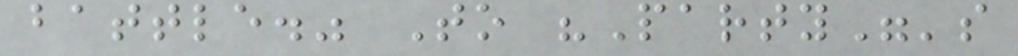battle." To "Party"'s
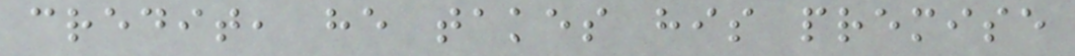credit, he takes his premise
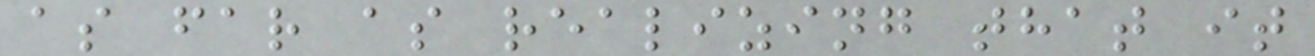as far as realizing that it
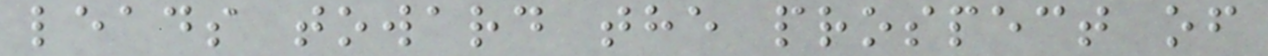leads toward the prospect of
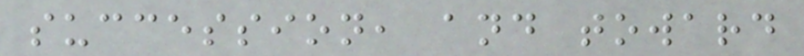succession, and toward
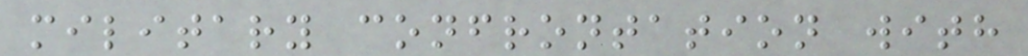military confrontation with
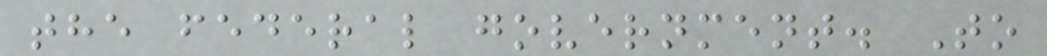the federal government. To
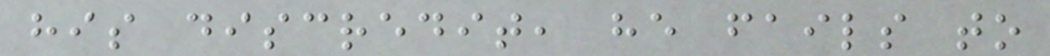his discredit, he fails to
